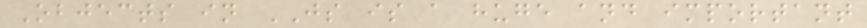Objects in JS is a huge and important
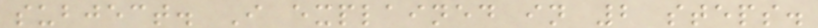subject. I explained in 2 steps.
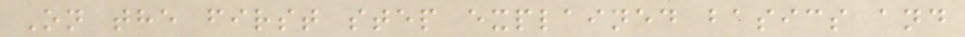On the first step explained basics and
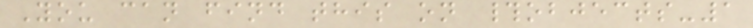You can find this on #objects-1
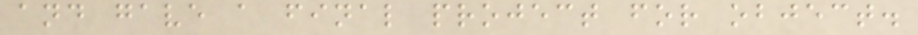and gave a final project for object.
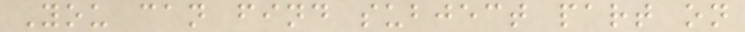You can find subject part on
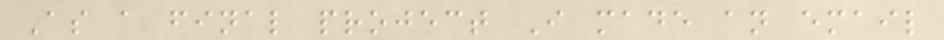As a final project I made an email
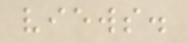views.
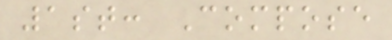1st: Compose
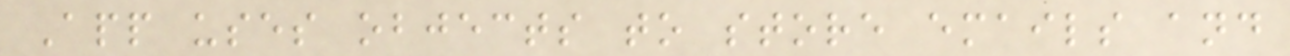App uses objects to store emails and
